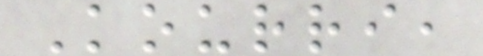Kourri,
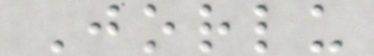Jorlu
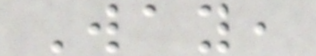Way,
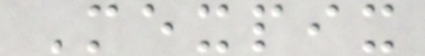Mexpix
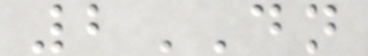2DN
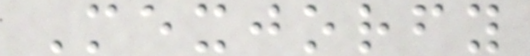Mexjorfy
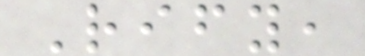Rify,
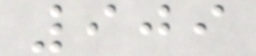909
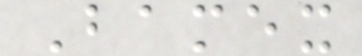Bamex
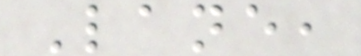Lane,
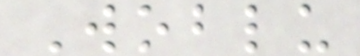Woblu
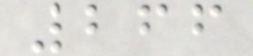266
